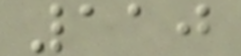110
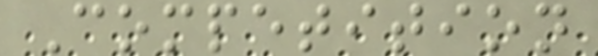Competition
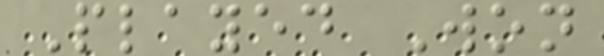Played Won
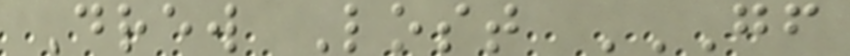Drew Lost GF
